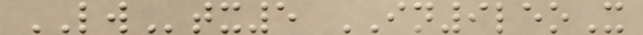LWtx5 IN9leoX
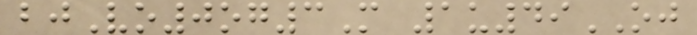bjVo0og3M 1u49OJ
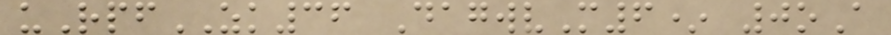uRpfZK36 DagwvM6* 0oA
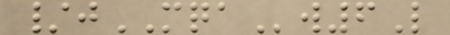/jMQAw6L
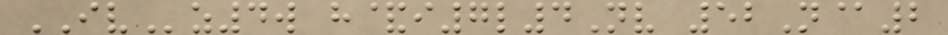IVz4w h&i7l4Nv 52N@2
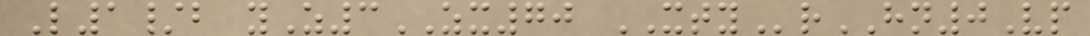L1/b yZ3ZX70 XTYrHN0Vp
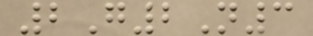2G2N3
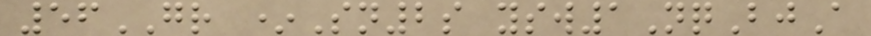56GR *Sn2s ysw1NqBjA
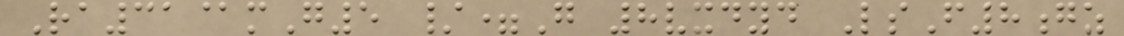Ra31@mG5 /=G 8vxdyd LsF8gz
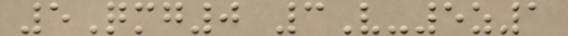5Qmg0 3V-5z1
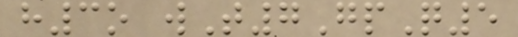h3o wT7GpQ5
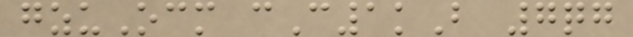gzuOcm cC1kB 7qg
